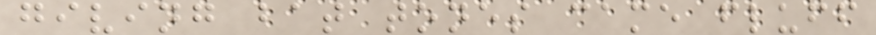giving bat tones came fluff
